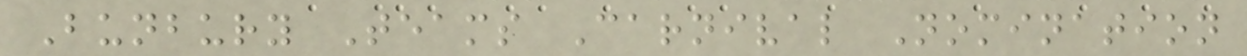Bunbury Teams Carnival Nomination
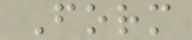Form
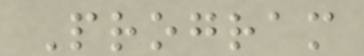Program
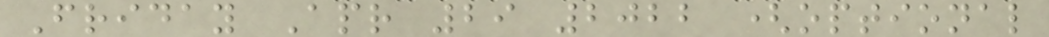Friday Apr 29 2022 (optional
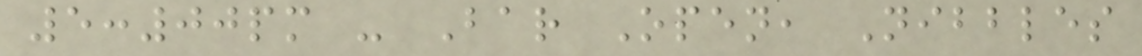5:00pm - Bar Open, Nibbles
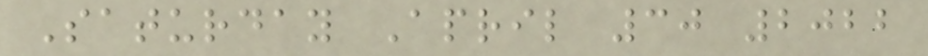Saturday April 30 2022
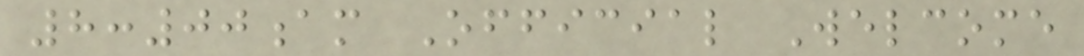8:00am Official Welcome
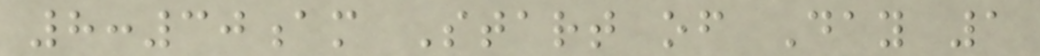8:30am Start of Day 1
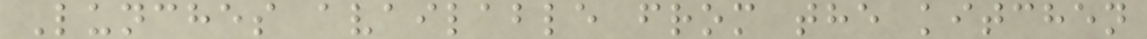Lunches available from the kitchen
